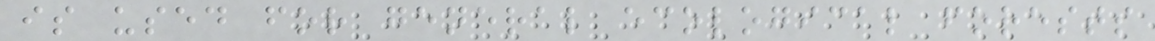is used for general ecological forests
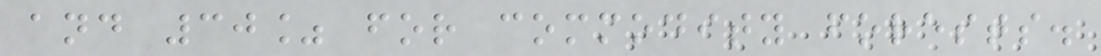and 30% for commodity forests.
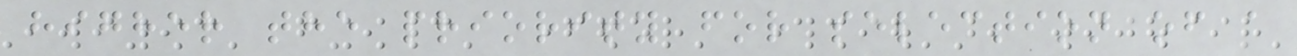higher the priority for selection of a
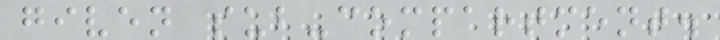given sub-compartment.
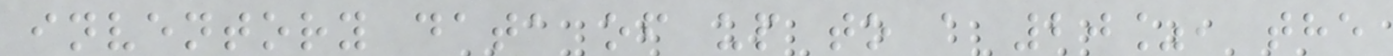inventory data of up to a 20%, the
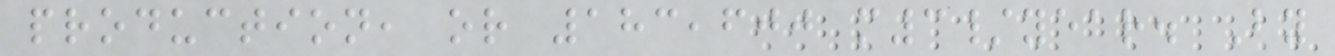production, or 183,600 m3/year. By
